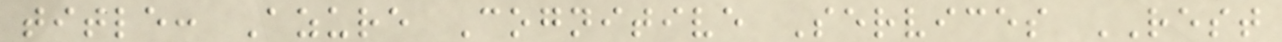title: Azure Cognitive Services REST
